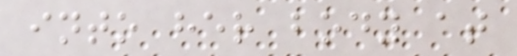into her body at
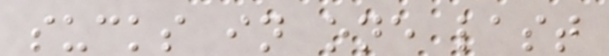sucks in one last
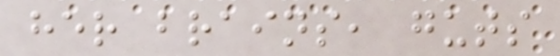her brains, guts
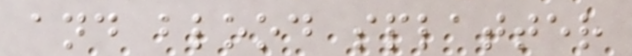and blood splatter
